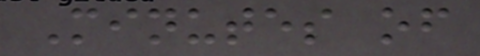Minutes of
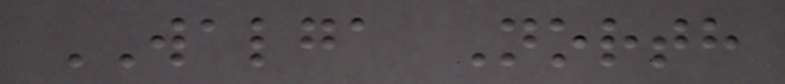WALGA North
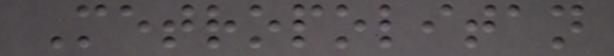Metropolitan
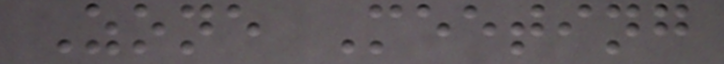Zone Meeting
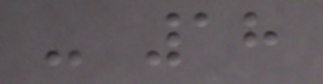- 18
